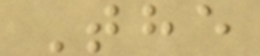The
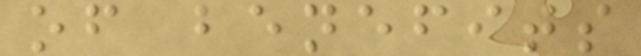of benefits
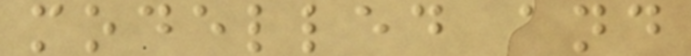modelled and
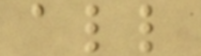all
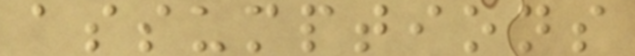assumptions
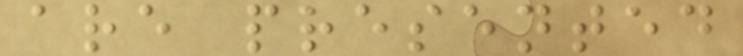are presented
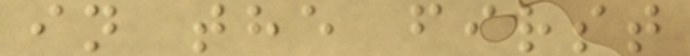in the first
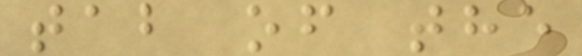tab of the
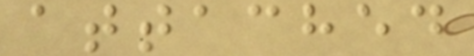attached
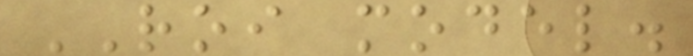ROI model.
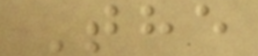The
